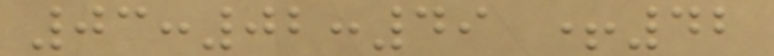03:02:49 +42
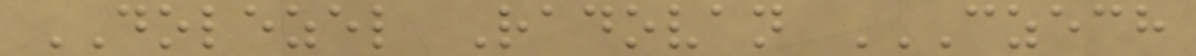DOLEZEL Radovan CZECH
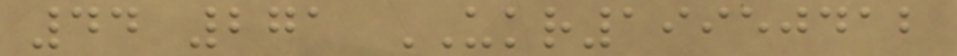44 271 UKR19950412
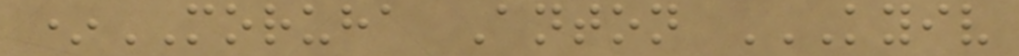*MORUHA Anton KYIV
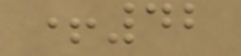+42
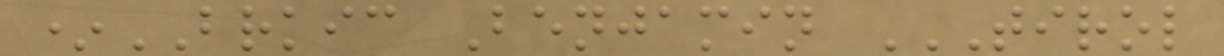*BRKIC Benjamin TIROL
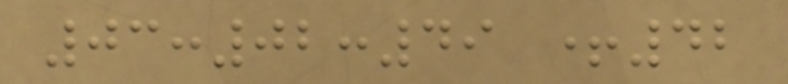03:02:49 +42
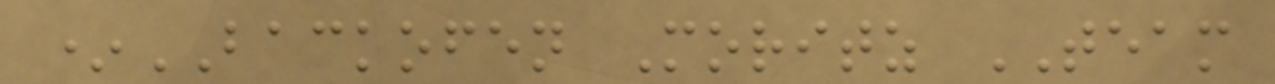*BACKOFEN Moritz TEAM
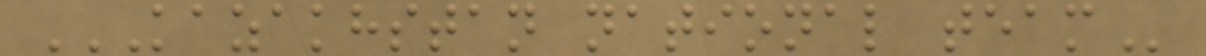KAZAKHSTAN NATIONAL TEAM
